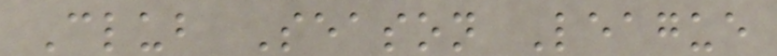Club Season League
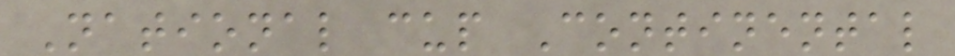National cup Continental
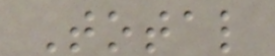Total
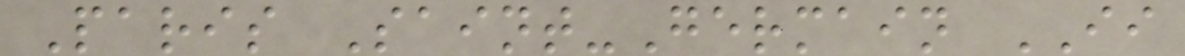Paris Saint-Germain II
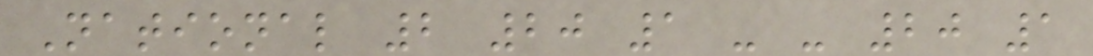National 2 20 1 - - 20 1
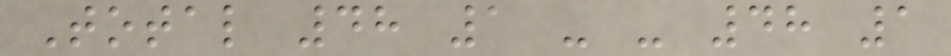Total 48 1 - - 48 1
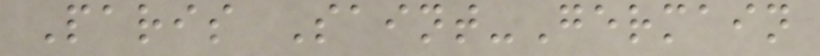Paris Saint-Germain
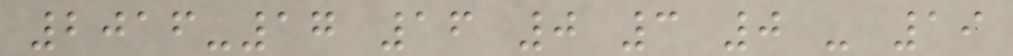2016-17 16 0 3 0 - 19
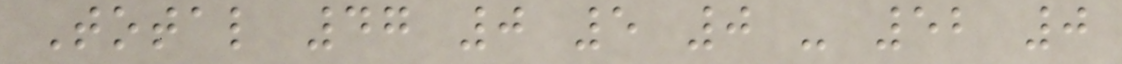Total 47 0 5 0 - 52 0
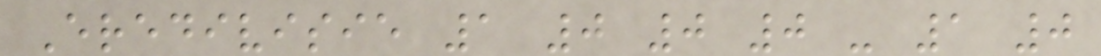Eredivisie 1 0 0 0 - 1 0
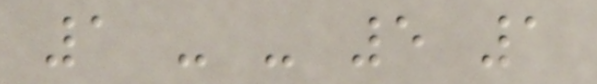1 - - 5 1
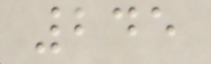245
